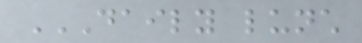DAILY LUNCH
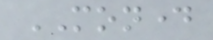MONDAY
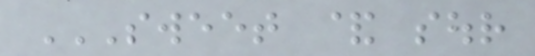SWEET & SOUR
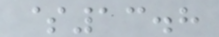$13.8
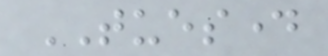TUESDAY
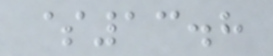$13.8
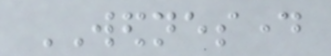WEDNESDAY
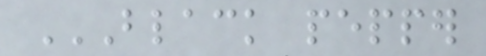BLACK PEPPER
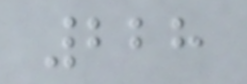228
